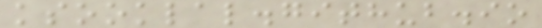ksooklal.github.io
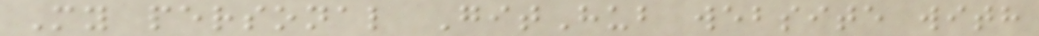My personal GitHub website with
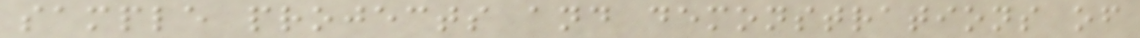sample projects and demonstrations of
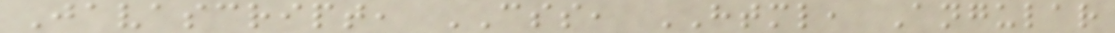Javascript, CSS, HTML, Angular
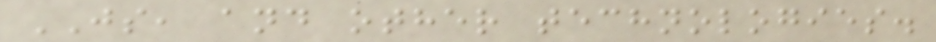JS, and other technologies.
